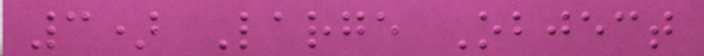3) Large Object
